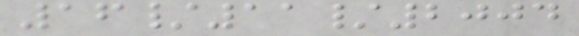16/11/2004
